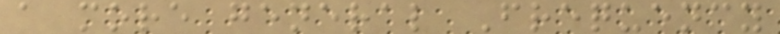a more general Frequency
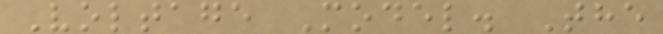Voltage Model. The
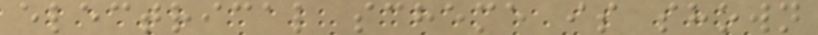electrical scheme is shown
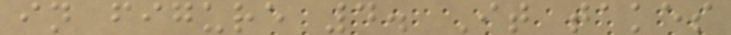in figure 4. It takes
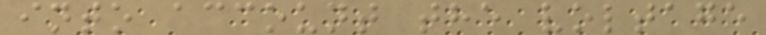into account the voltage
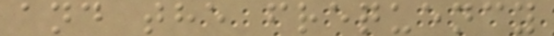and the frequency
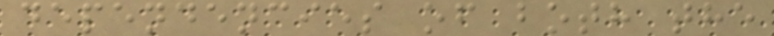dependencies of both the
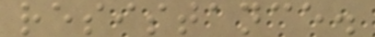resistance.
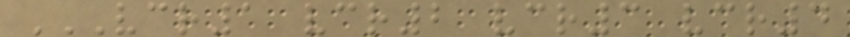VCR1 VCR2 VCR3 VCR4
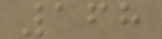168
